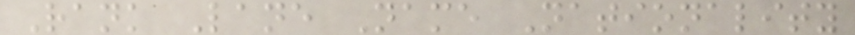Rank Lane Name Nationality
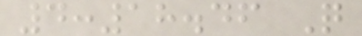4:18.46 Q
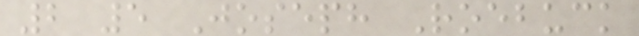2 5 Joseph Roebuck
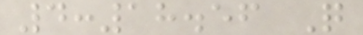4:18.56 Q
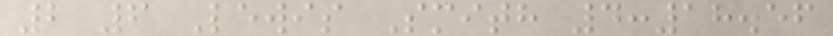2 6 Lewis Smith 4:18.56
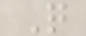Q
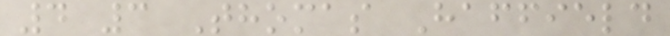4 3 Thomas Haffield
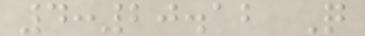4:20.12 Q
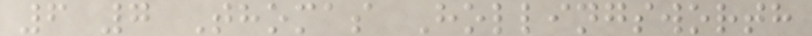6 7 Thomas Hollingsworth
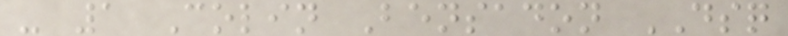- 1 Colin Bensadon DSQ
